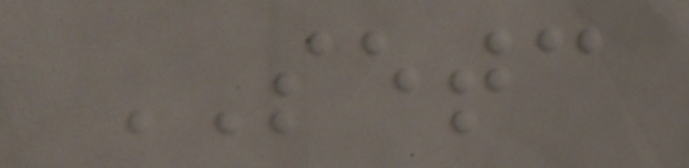SETC
